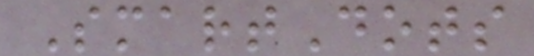SmartDots
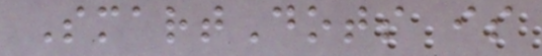SmartDots is
